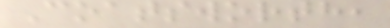Coatsworth,
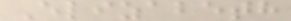Elizabeth
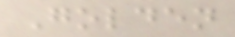Golden
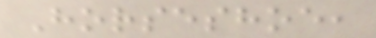Horseshoe,
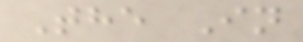The In
